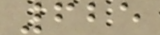625
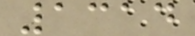1314
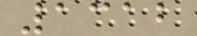1312
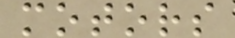motors
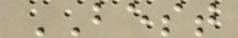BEST
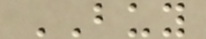BUY
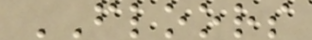FLOORS
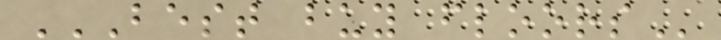BEST BUY FLOORS
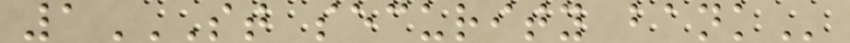1ST SECURITY BANK
